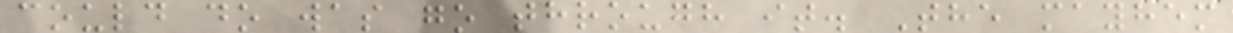could do was go through it. The mayhem
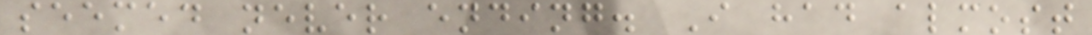seemed never ending. I had almost
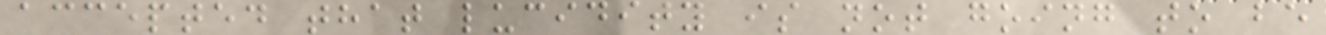accepted that lucidity is not going to be
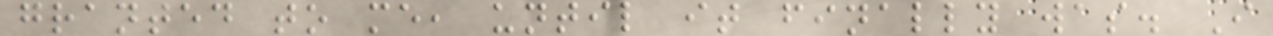granted to me, until it finally was. I
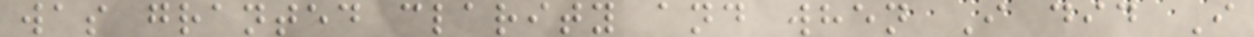was granted clarity and when I did I
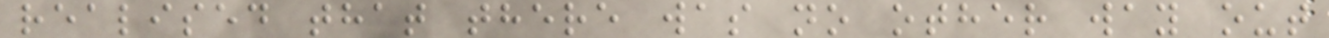realised that there was no other way out
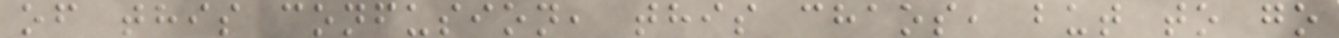of this confusion, this chaos, but to go
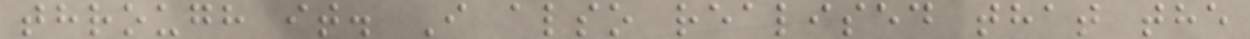through it. I also realised that the
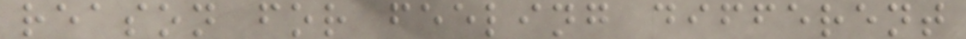reason for feeling different
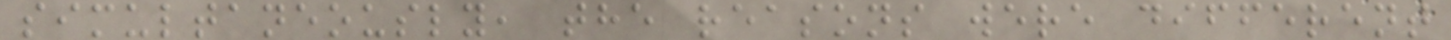simultaneously, the reasons were different
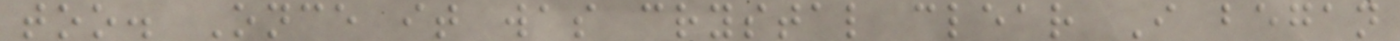too. Once it was crystal clear I began
